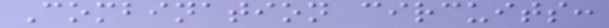Combination circuits:
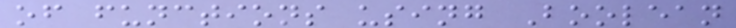of functions using Boolean
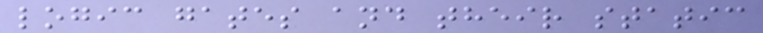logic gates and their static
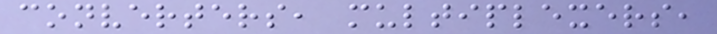converters, multiplexers,
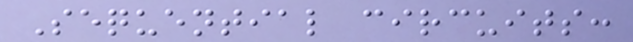Sequential circuits:
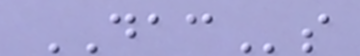DACs
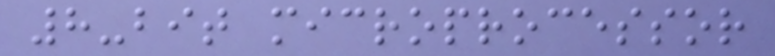8-bit microprocessor
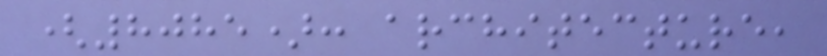(8085): architecture,
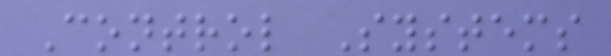Control Systems
